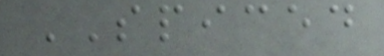SPICED
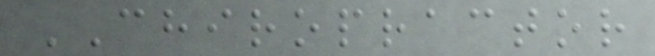CHIROPRACTOR
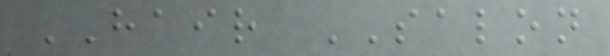HAIR SALON
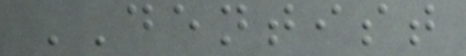DENTIST
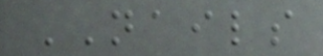NAILS
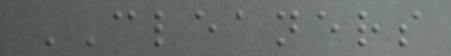CLEANERS
